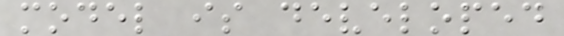model is developed
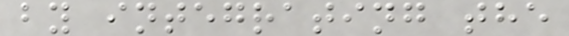by integrating the
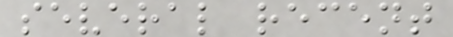several recent
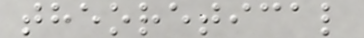theoretical
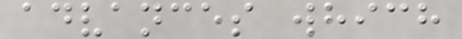advances which
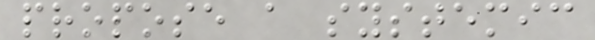propose a systemic
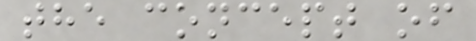the concept of
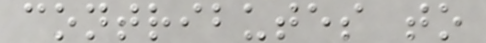contributes to
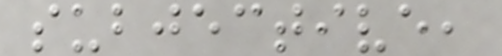subjective,
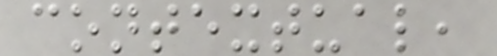contextual,
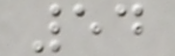54
